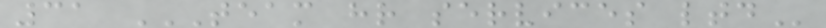31 TEAM HR SERVICES LTD
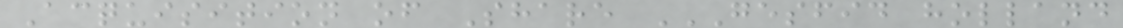Acquisition of Share GESFID HOLLAND
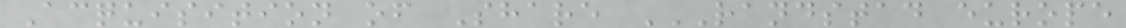Acquisition of Share RANDSTAD EUROPE
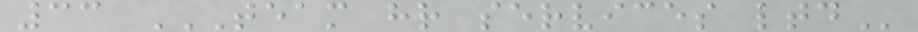33 TEAM HR SERVICES LTD
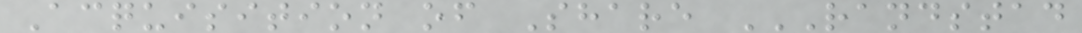Acquisition of Share RANDSTAD
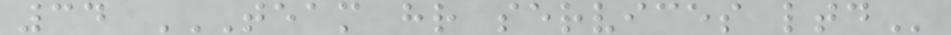34 TEAM HR SERVICES LTD
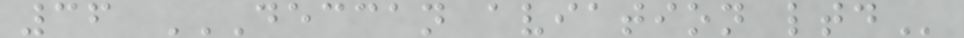36 DECCAN AVIATION LTD
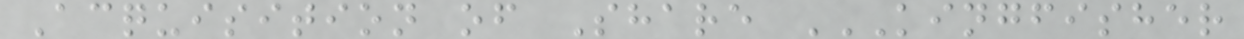Acquisition of Share KINGFISHER
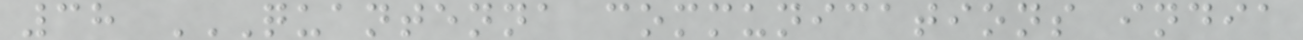38 QUANTENNA COMMUNICATIONS INDIA
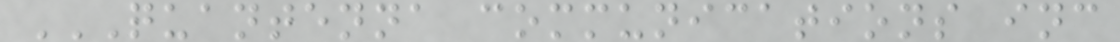QUANTENNA COMMUNICATIONS INC
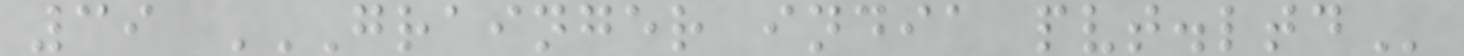39 GRAINGER INDIA PVT.LTD
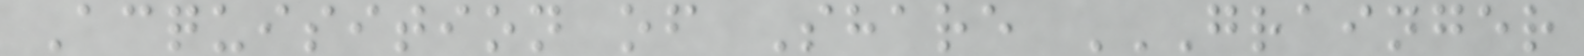Acquisition of Share GRAINGER
